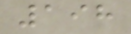198
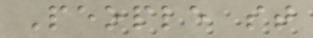People st
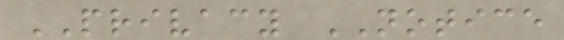PRIVACY NOTICE
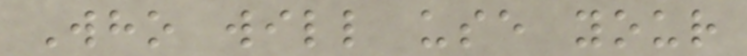Who will use your
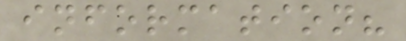information?
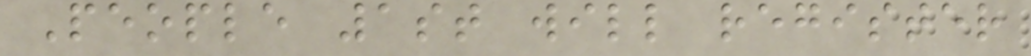People 1st will register
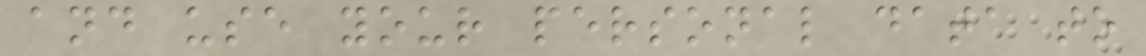and use your personal data to
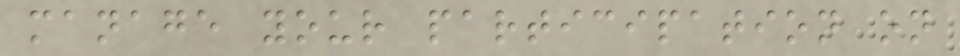manage your participation on
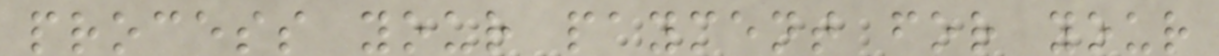process your payment for your
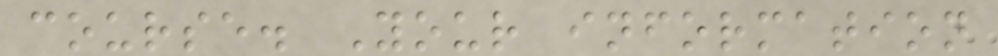course. Your information
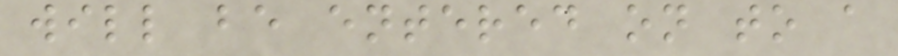will be entered on to a
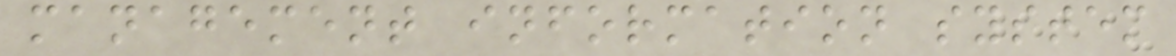management information system
